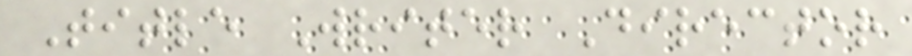Title Writer Director
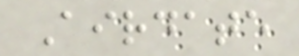Airdate
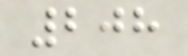208
